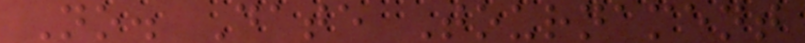No. Date Tournament
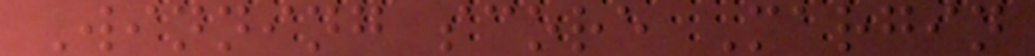Winning score Margin
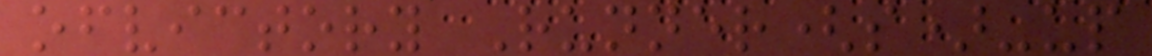ofvictory Runner(s)-up
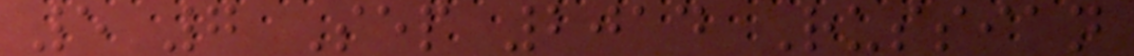5 7 Sep 2014 Russian
